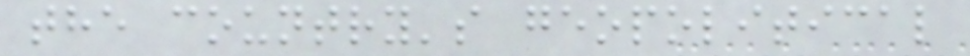the country's geopolitical
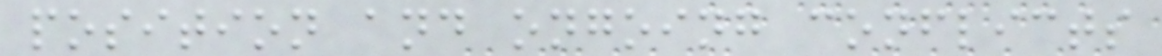position and ongoing conflicts
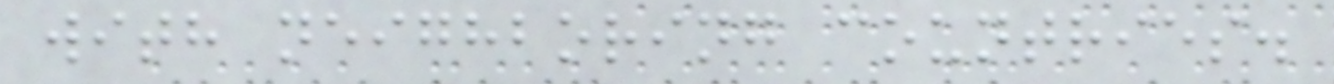with neighboring countries.
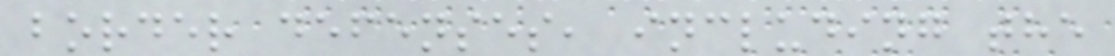border defenses, including the
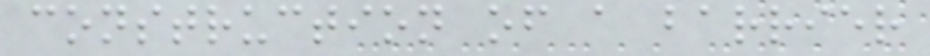construction of a barrier
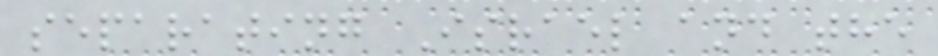separating Israel and the
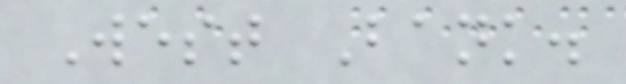West Bank.
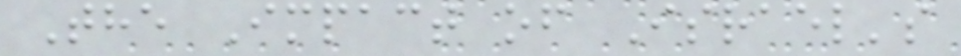The Impact of Israel's
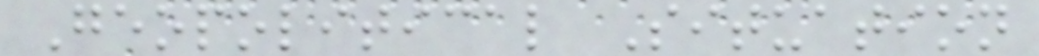Geopolitical Situation
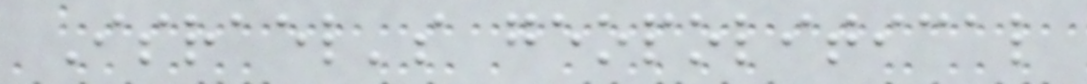Israel's geopolitical
